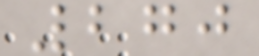270
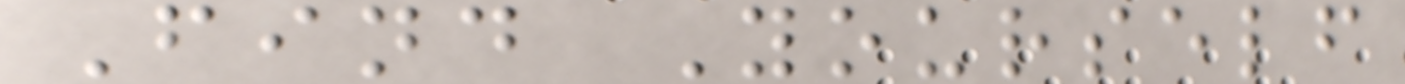Find Yourself
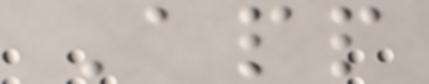App
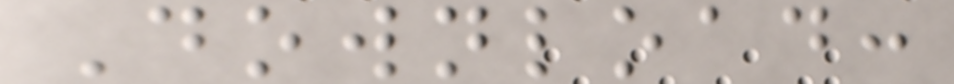Download:
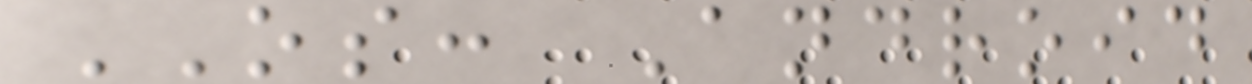OS: Android
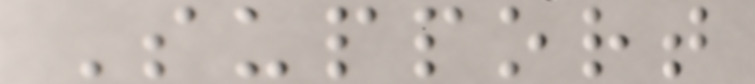Support
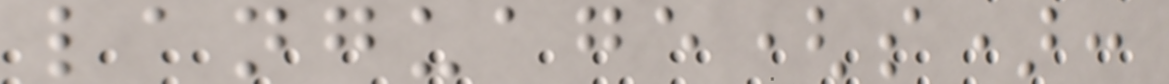language(s):
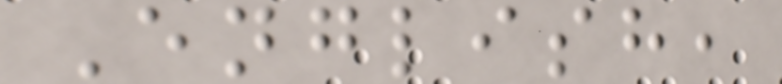English,
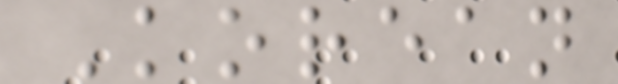Korean
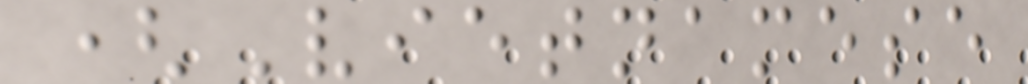(Vietnamese
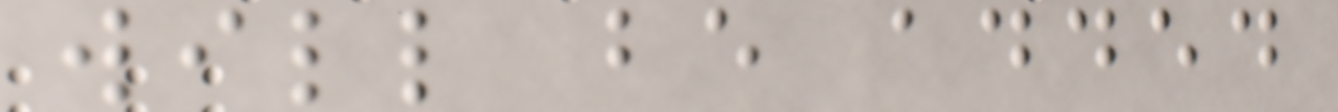will be added
